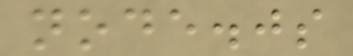node.js
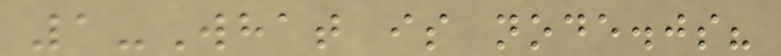1-What is node.js?
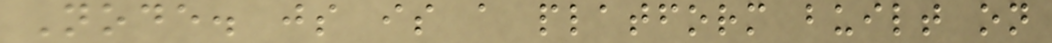Node. js is a platform built on
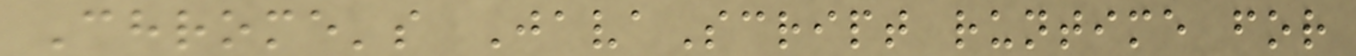Chrome's JavaScript runtime for
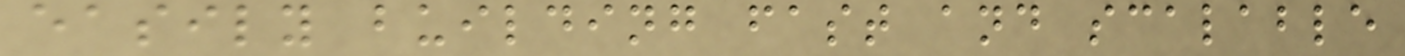easily building fast and scalable
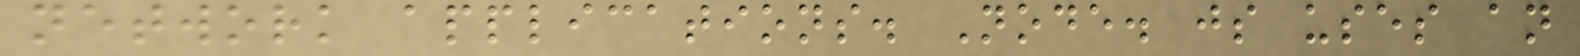network applications. Node. js uses an
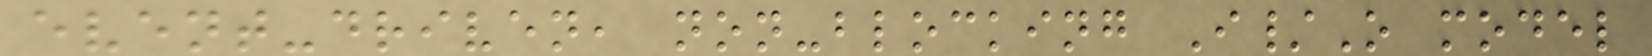event-driven, non-blocking I/O model
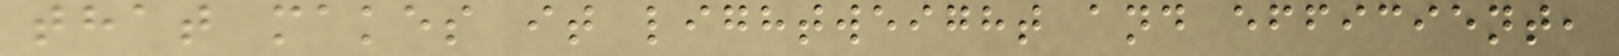that makes it lightweight and efficient,
